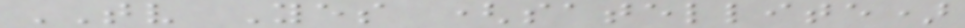TV Yes (satellite)
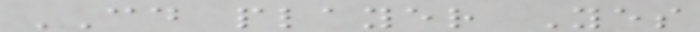CD player Yes
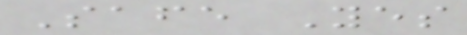Safe Yes
